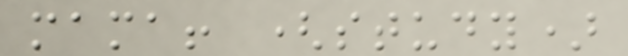mama! (study)
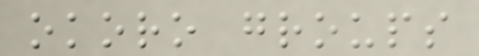okoro groups
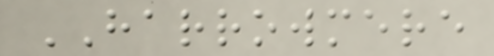HARROWMERE
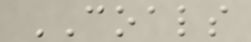COALS
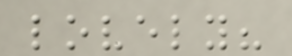lovely?
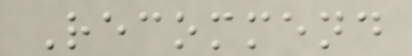Recommend
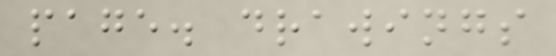page. drawings
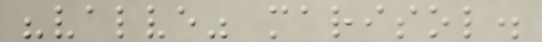"valve" marisol.
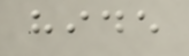hide
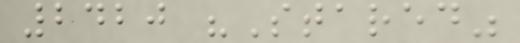2420 "Stared"
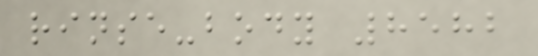rinse-body 8582
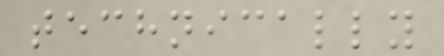technically
